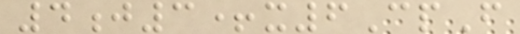4j3+x6CpF
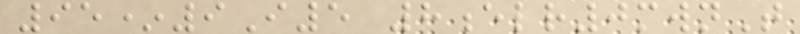95*9I5 8elr0mwnT
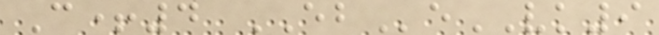C+4 EBeVK9
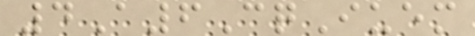4A6CqIuem
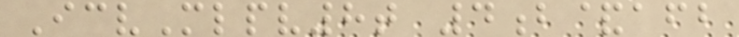IcvMlpv8t 4b&afb
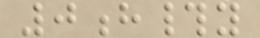0h#y
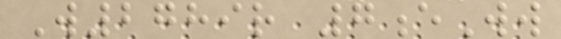W2789r 7eWw
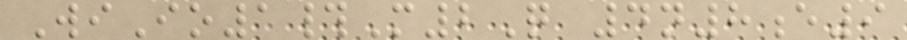WiIo1#M2Q 4n8e9
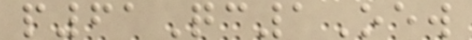p61Qc1Oew
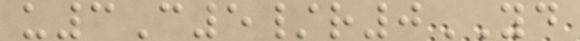u3C5/r0YD
